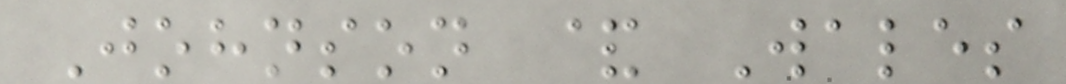Johnson & Wales
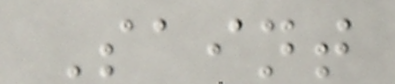Saint
